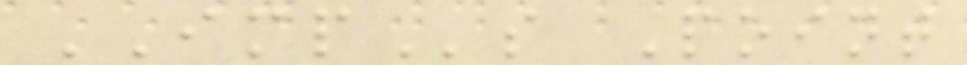IMPs Point
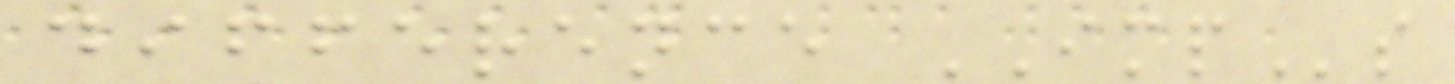difference IMPs
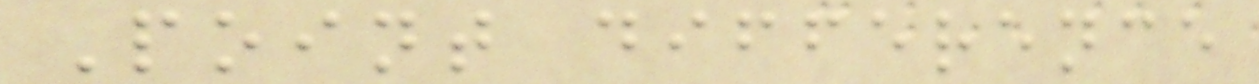Point difference
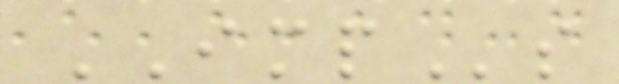IMPs
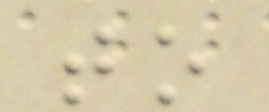to
